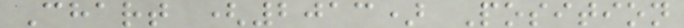Chart (2013) Position
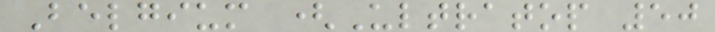Belgium (Ultratop 50
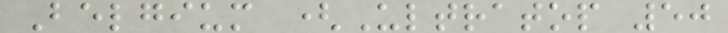Belgium (Ultratop 50
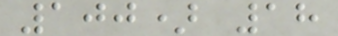100) 18
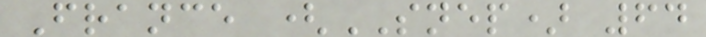France (SNEP) 64
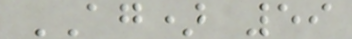AG) 59
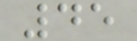45
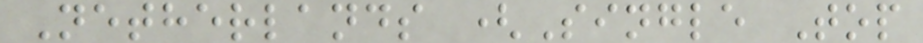Netherlands (Single Top
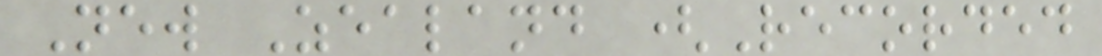New Zealand (Recorded
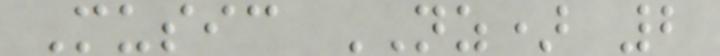Music NZ) 2
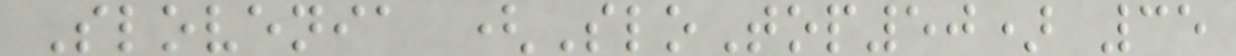Slovenia (SloTop50) 35
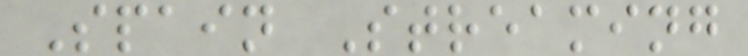Spain Streaming
